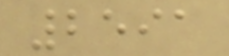2591
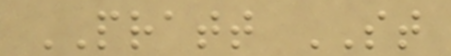PRATT ST
